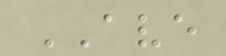AVE
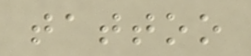tattoo
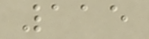115
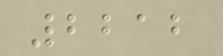2212
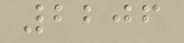2206
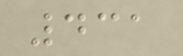431
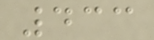433
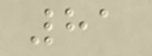81
